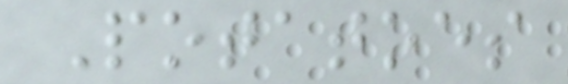Potatoes
